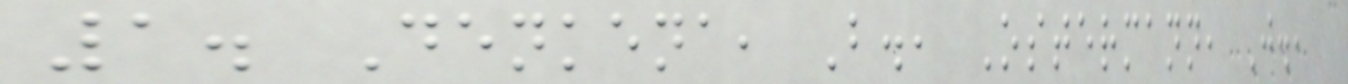1. Denkena, B., Ostermann, J.,
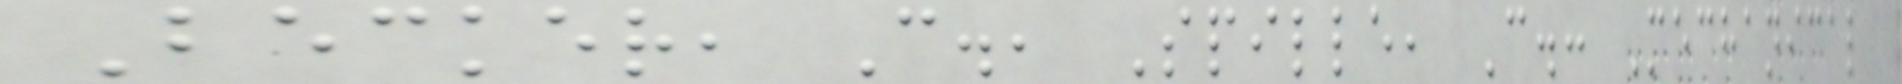Becker, C., Spille, C.: Mechanical
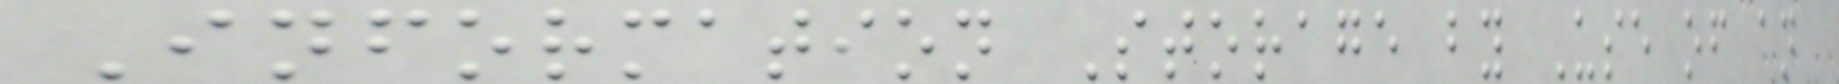Information Storage by Use of an
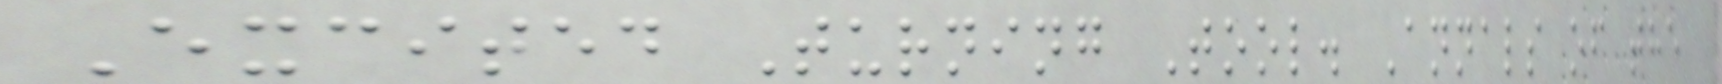Excited Turning Tool. Annals of the
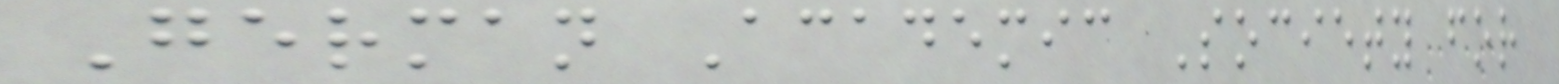German Academic Society for
